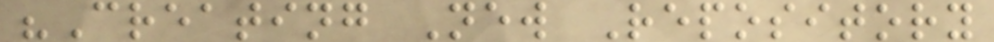"Creating New Repository
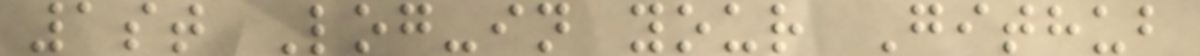1st Log-in your Github
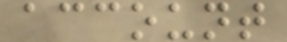account
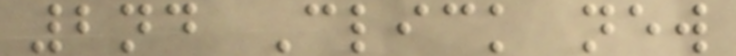2nd Click new
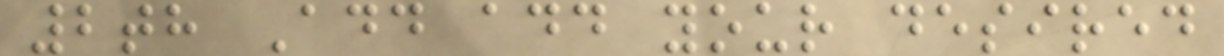2th Add add your desired
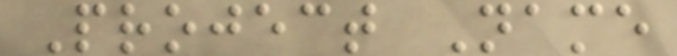Project Name
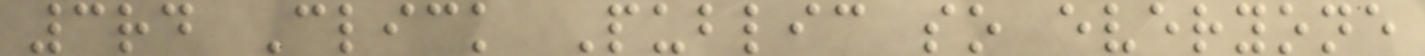3rd Click Public so everyone
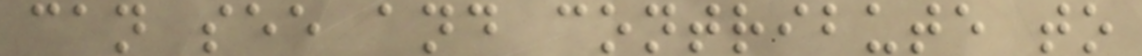can see and contribute to
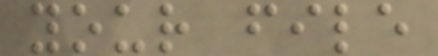your file
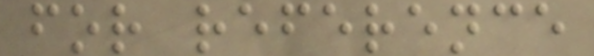for reference
